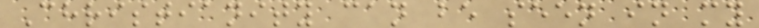Christianity can be seen in my
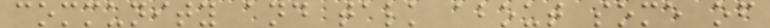community and talk about some of
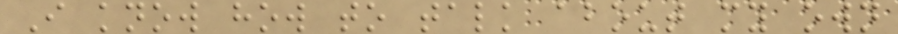I know how to talk about my own
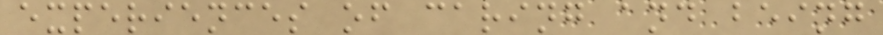experiences of caring and being
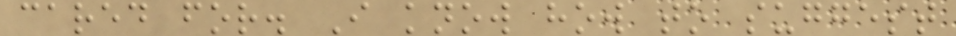cared for. I know how to suggest
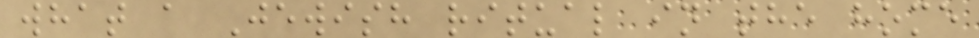what a Jewish ritual in the home
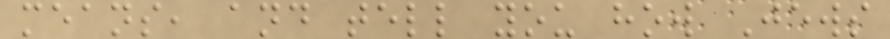means, and tell you how Jews
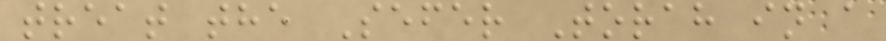treat the Sefer Torah in a
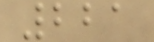221
